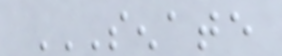SENATE
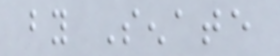by Senate
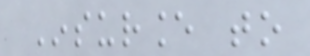Insurance to
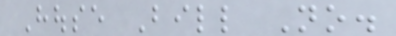House Bill No.
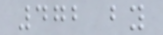472 by
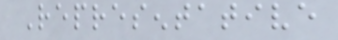Representative
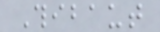Thibaut
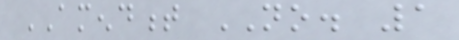AMENDMENT NO. 1
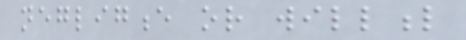negligence or willful
